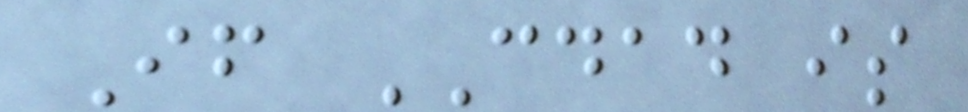If CDAD is
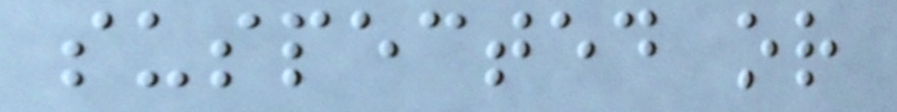suspected or
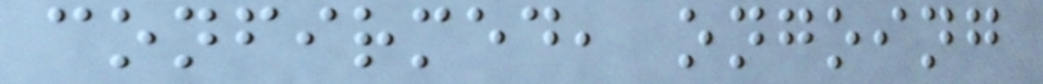confirmed, ongoing
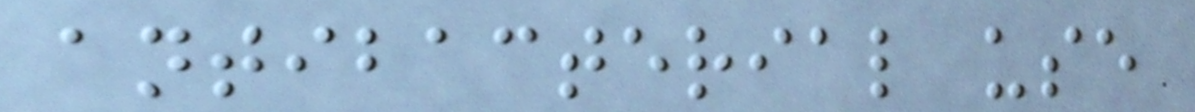antibacterial use
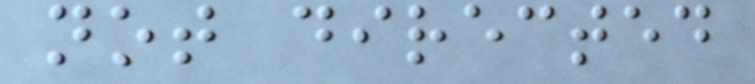not directed
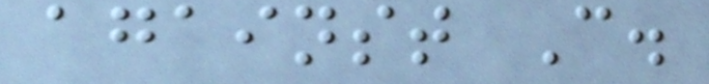against C.
